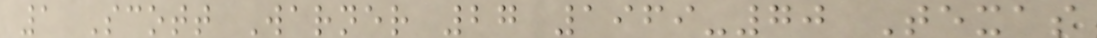1 Scott Warner 27 1969-70 Texas
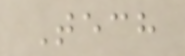Tech
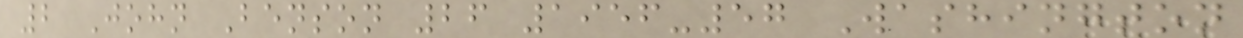2 John Benson 26 1956-57 Washington
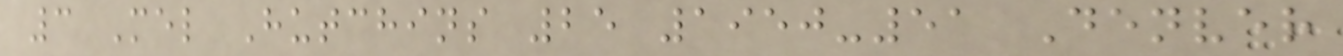3 Mel Hutchins 25 1950-51 Denver
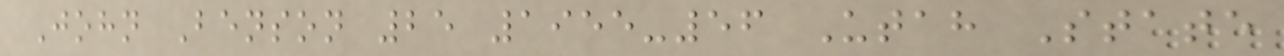John Benson 25 1955-56 Utah State
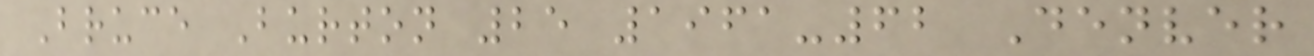Bruce Burton 25 1961-62 Denver
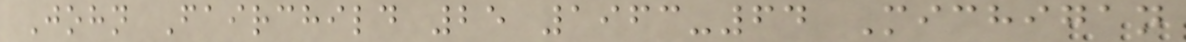John Fairchild 25 1963-64 Michigan
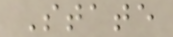State
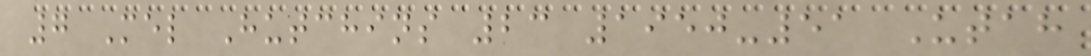7 Mel Hutchins 23 1950-51 Utah
